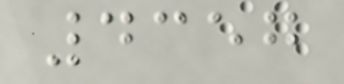4357
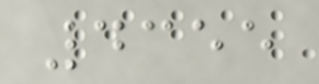4355
